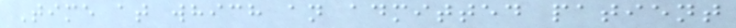Time at which an admitted patient
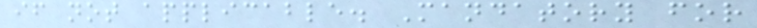if not applicable. Mandatory for
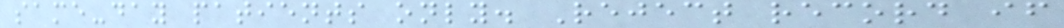same-day patients only. Reject record if
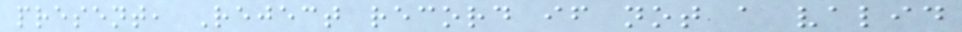present, Reject record if not a valid
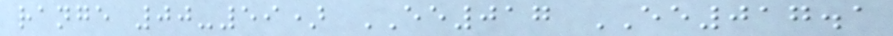range 00-59) EE017 EE017.1
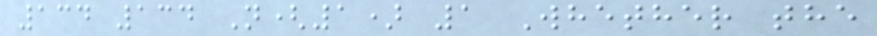134 134 N(1) 1 Whether the
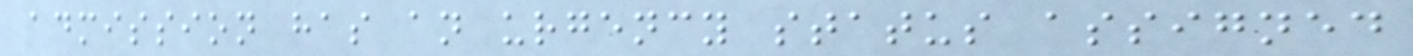admission has an urgency status assigned
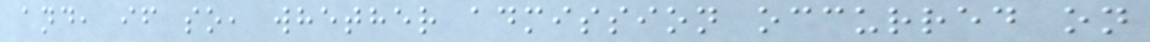and, if so, whether admission occurred on
